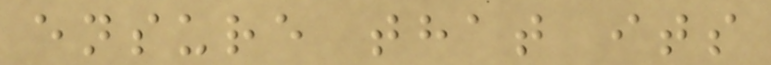ensure that its
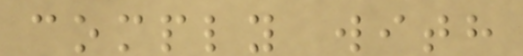comply with
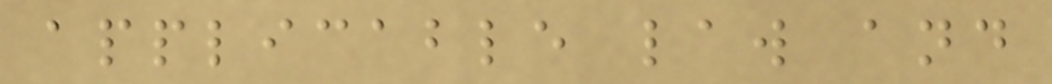applicable law and
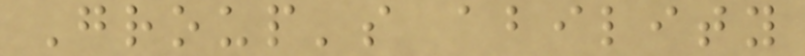Group's ability
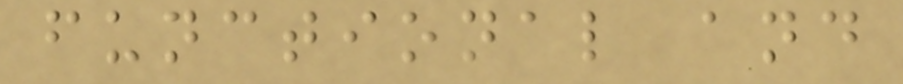functional and
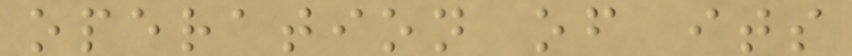operation of its
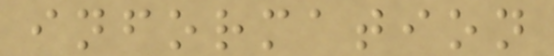information
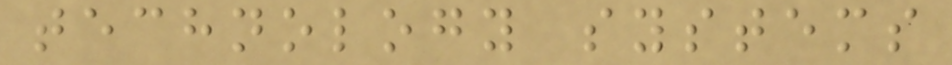technology systems
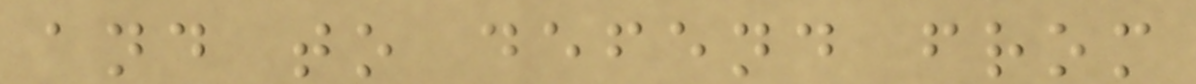and to defend from
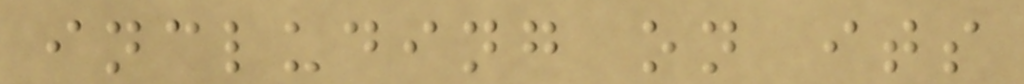including on its
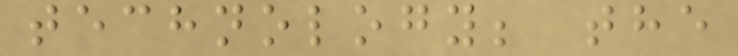technology; the
